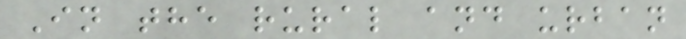In the rural and urban
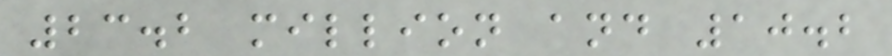23.2 million and 10.2
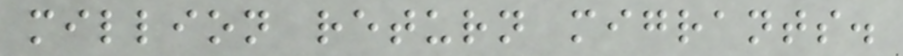million return migrants.
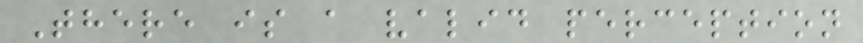There is a valid perception
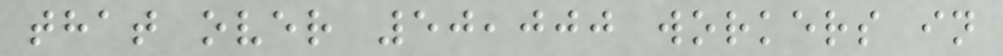that over 50,000 workers in
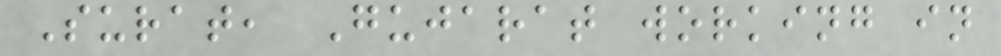Surat, Gujarat working in
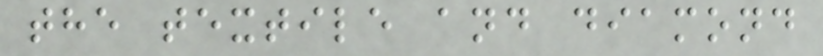the textile and diamond
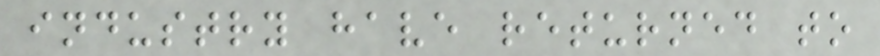industry have returned to
